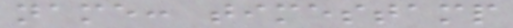name: timestamp
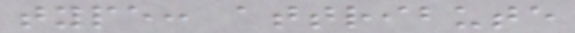type: attribute
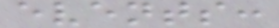events:
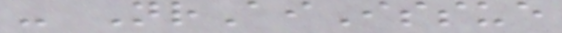- NrAiIssue
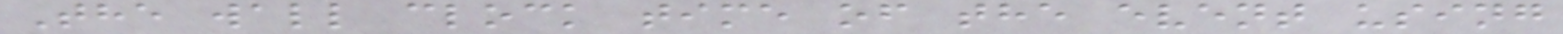The wall clock time of the event using
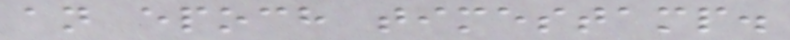an epoch timestamp.
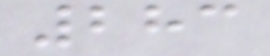283
